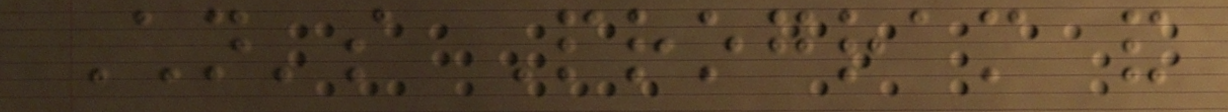Children's Program and
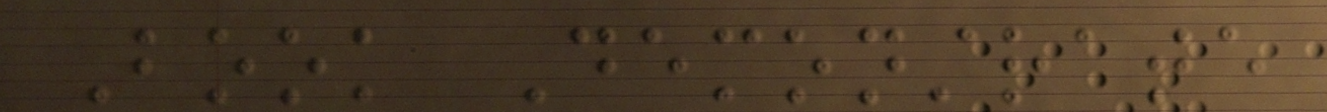Book Demonstrate
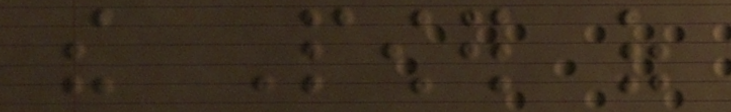the Power of
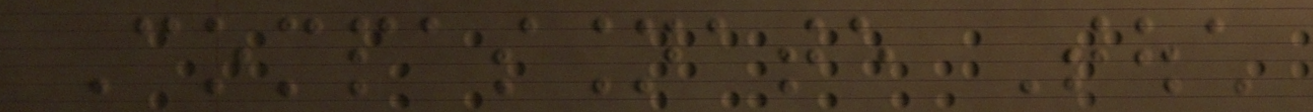Compassionate Touch
